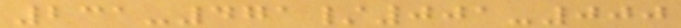231-471/001-000
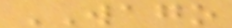WAGO
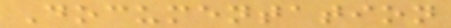Documentation
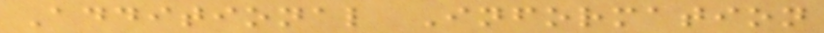Additional Information
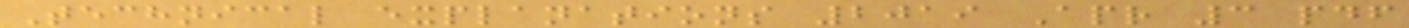Technical explanations 2019 Apr 3 pdf
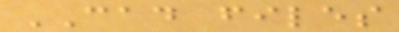CAD files
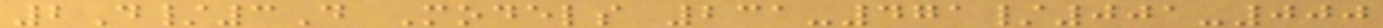2D/3D Models 231-471/001-000
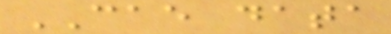CAE data
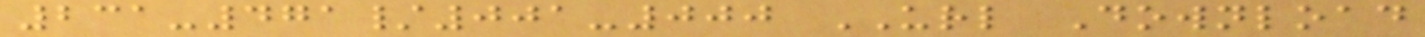231-471/001-000 URL Download
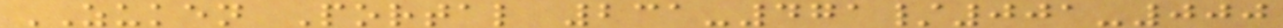ZUKEN Portal 231-471/001-000
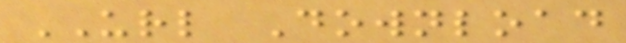URL Download
